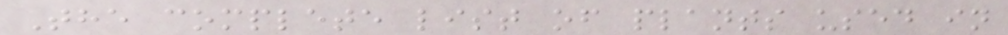The complete list of plants used in
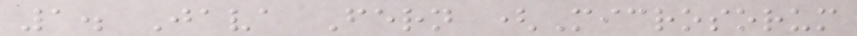1. Java Fern (Microsorum
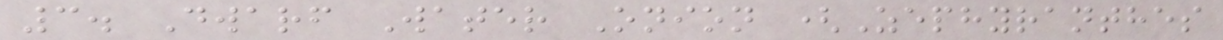3. Dwarf Water Onion (Zephyranthes
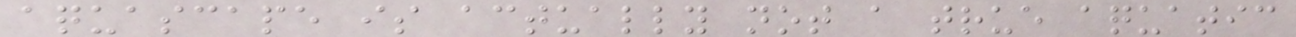aquascape is actually not a true aquatic
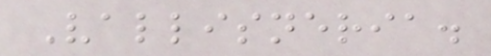Vallisneria.
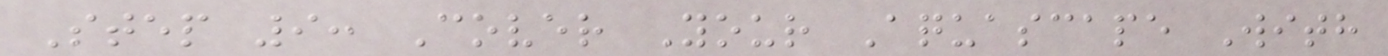Step 9: Cover Your Aquascape With
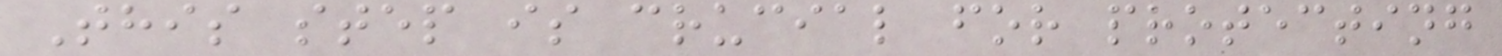This step is crucial for protecting
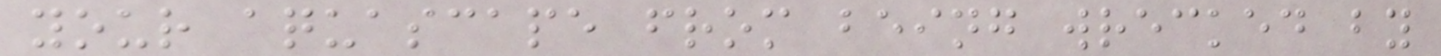your aquascape from being wrecked by
